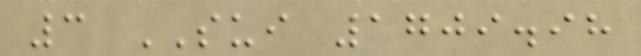3 SUI 1709.98
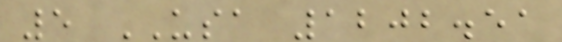5 USA 1202.51
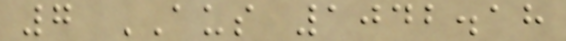7 AUS 1042.18
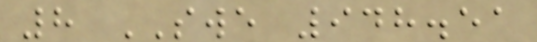8 SWE 948.51
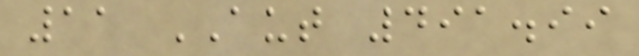11 AUT 491.99
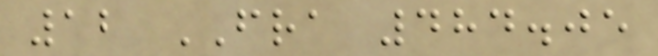12 FRA 484.05
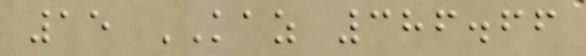15 KAZ 386.66
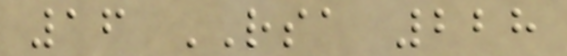16 RSA 228
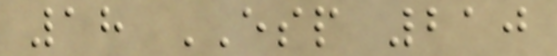18 ESP 210
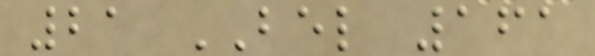21 BEL 161
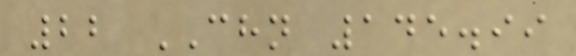22 CHN 145.99
